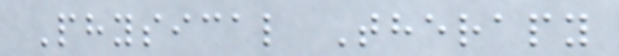Physical Therapy
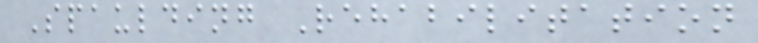Spaulding Rehabilitation
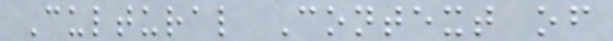Cultural Context of
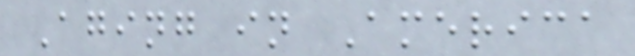Aging in America
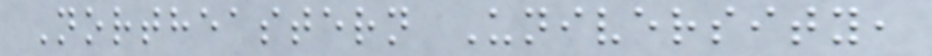Northeastern University,
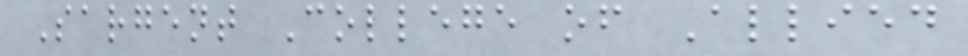Sargent College of Allied
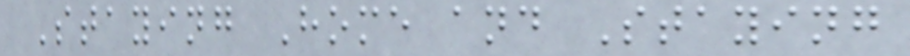Staying Home and Staying
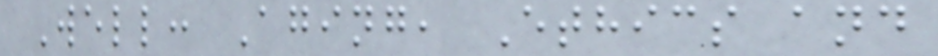Well: Aging, Ethics and
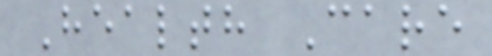Health Care
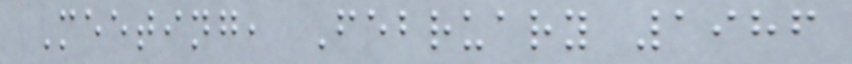Meeting, February 1986
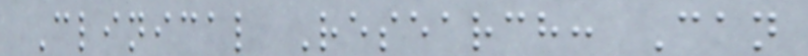Clinical Research: Can
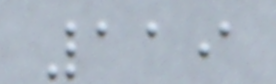119
